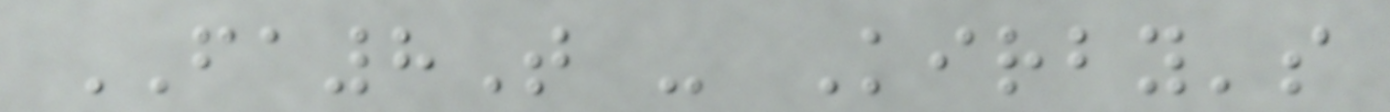FA8T - Kirby's
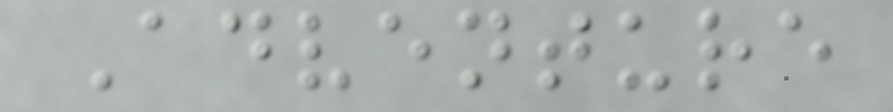Adventure
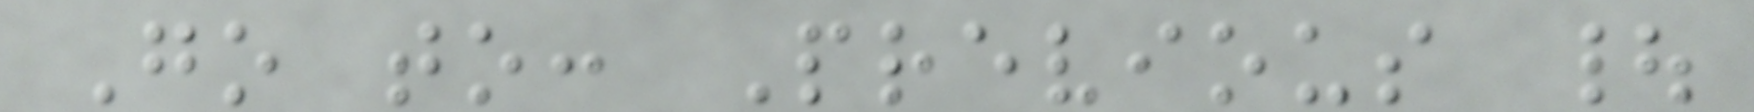Go to: Previous |
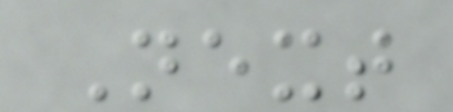Next
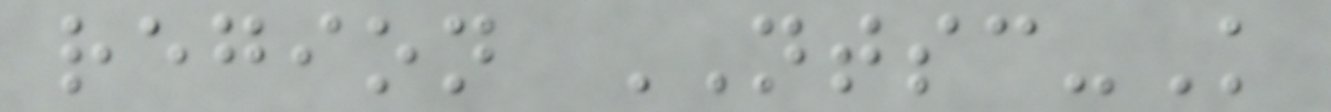region NTSC-K
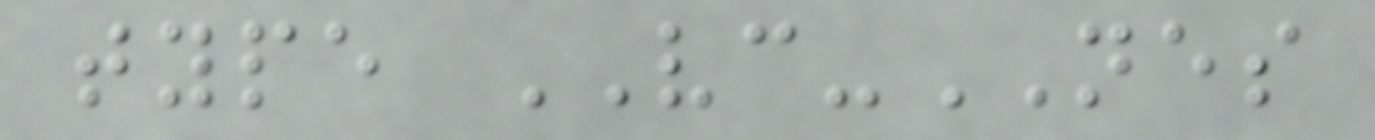type VC-NES
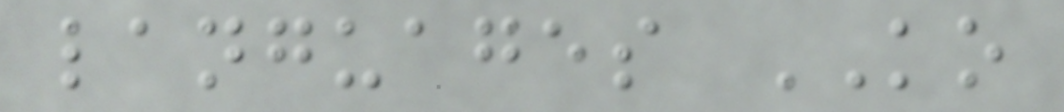languages KO
